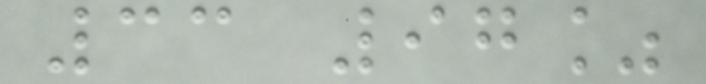33 97%
